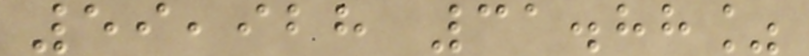59,928 31.88%
